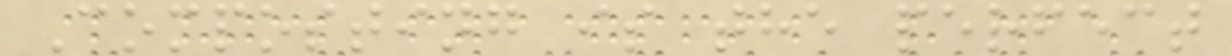Composting is the perfect
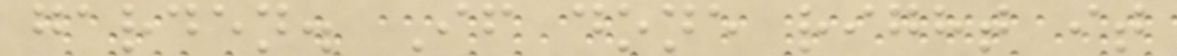garden. If done right it
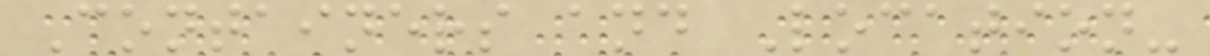Containers and Location-
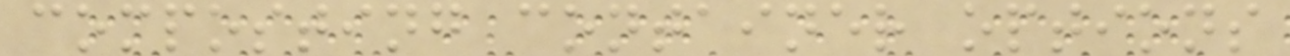composting container options
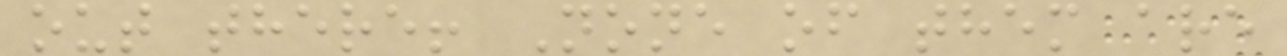out there! None of them are
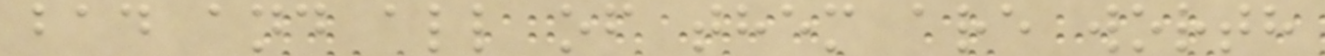bad and all of them are worth
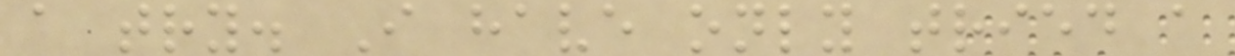a try. I have only tried a
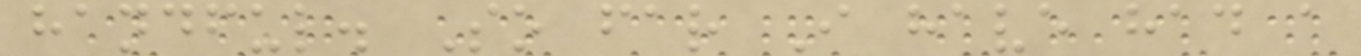handful. So far I have had a
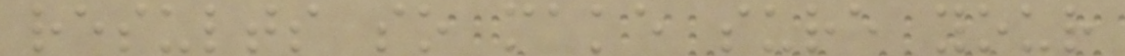results so make sure your
